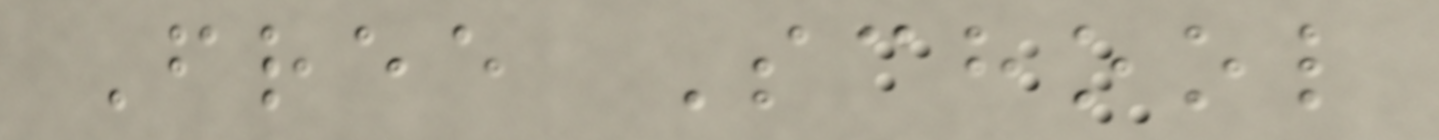Free School
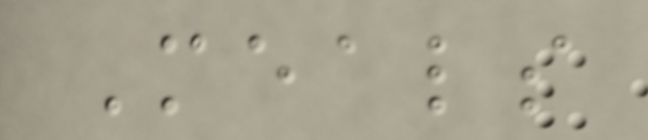Meals
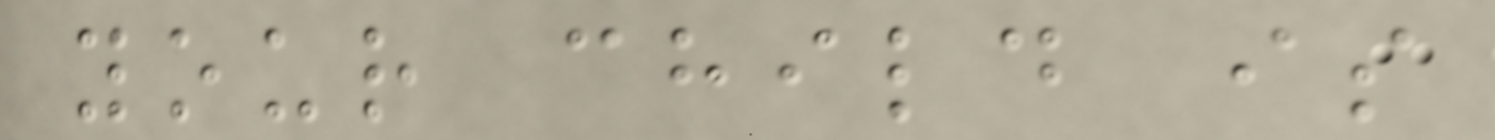your child is
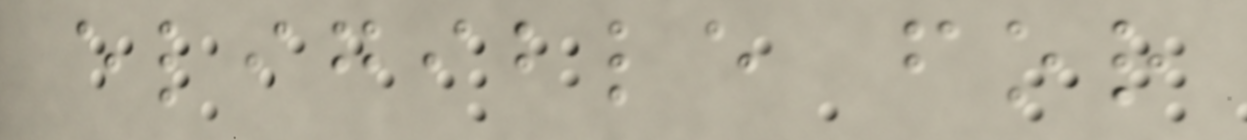eligible for
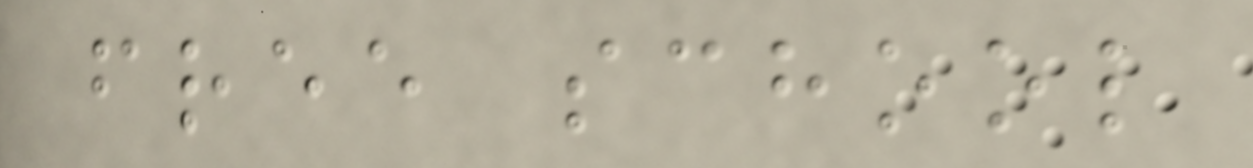free school
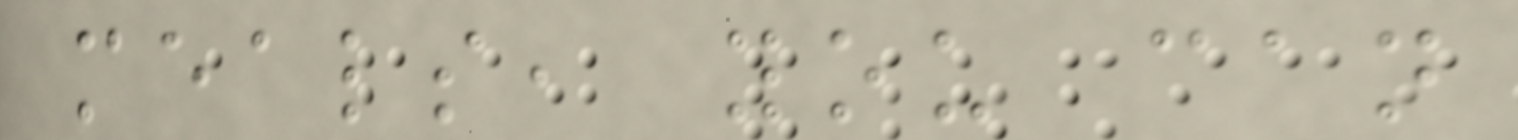meals, you can
